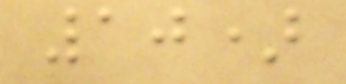10)
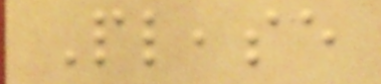Please
